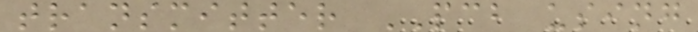transmitter PCB using
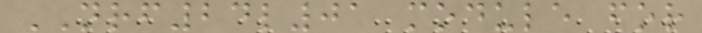NRF24l01 module for
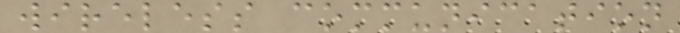wireless communication
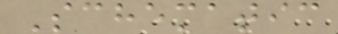Schematic
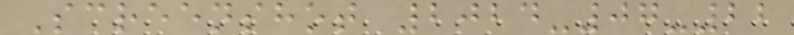Screenshot 2024-07-22
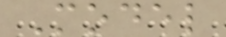Model
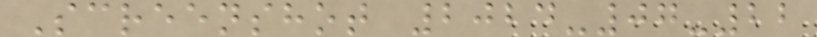Screenshot 2024-07-22
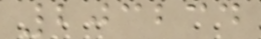203234
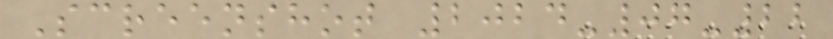Screenshot 2024-07-22
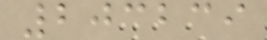203239
